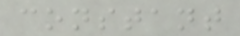constant
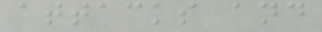attacks and
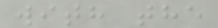with the
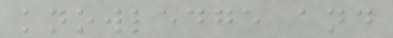knowledge and
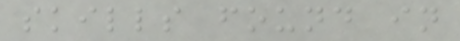skills found in
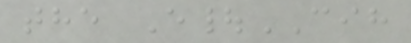the E|CIH
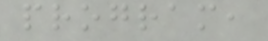program,
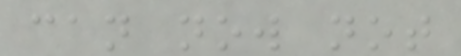can now not
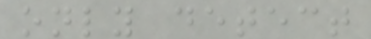only detect
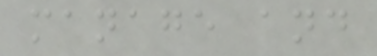manage and
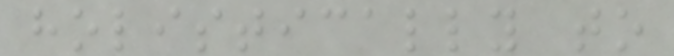holistically to
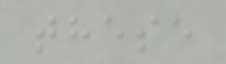these
